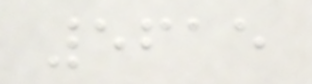5615
